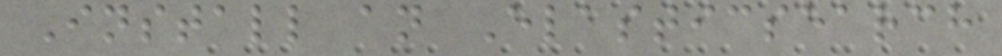Install an Elasticsearch
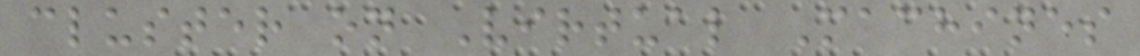cluster on Virtual Machines
